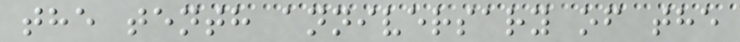the tenth anniversary of the
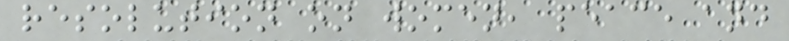resolution on women, peace and
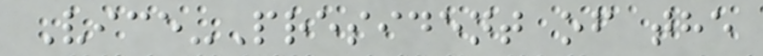Vice-President of the
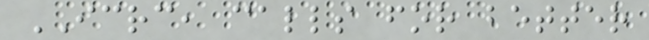ICRC, calls for better
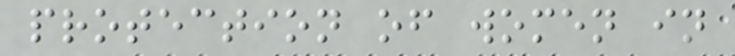protection of women in
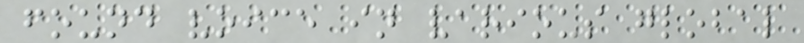found voice in various global
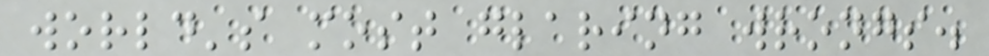world's most glaring wrongs.
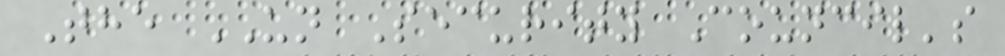The UN Security Council's
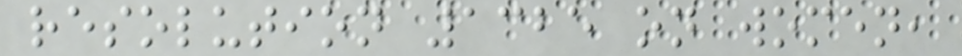resolution 1325 on women,
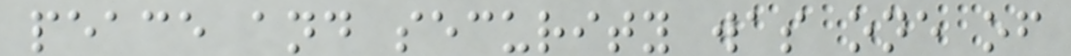peace and security was one of
